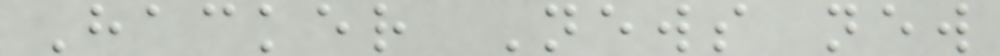Hacker News new
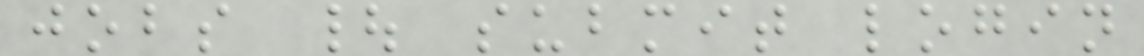jobs | submit login
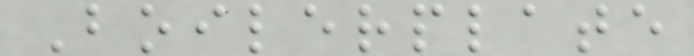Boilerplate
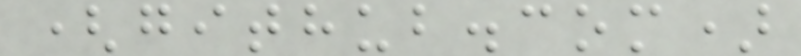(github.com)
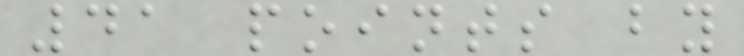41 points by
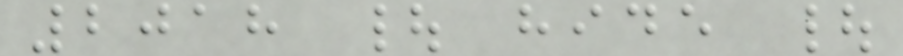2018 | hide |
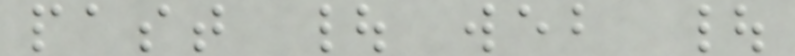past | web |
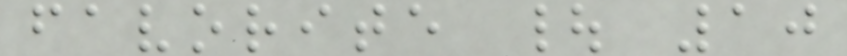favorite | 10
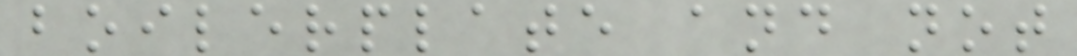boilerplate and not
